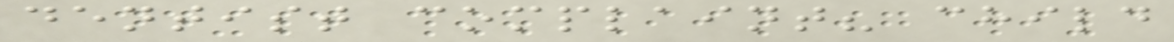dentist complaint? child
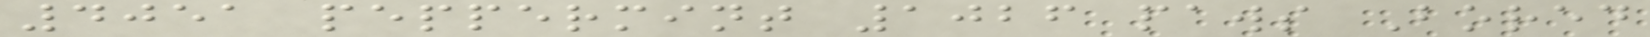4051 peppermint 1026 paws Bored
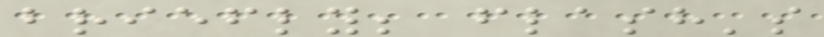briefly; flash's
